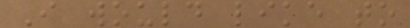I would like to
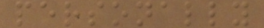personally
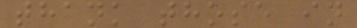thank those in
